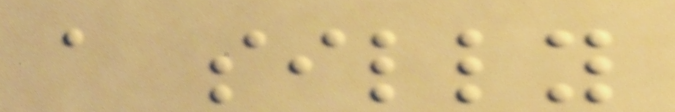a silly
